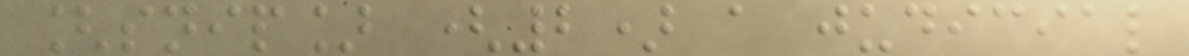[snip] (2) a judicial
